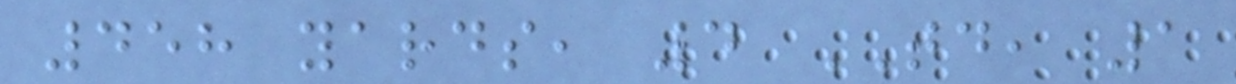458 yards, 4 TD, 1
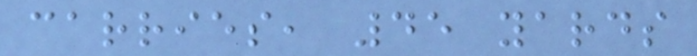carries, 45 yards
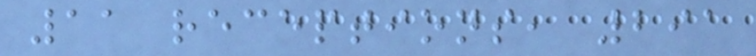11 receptions, 291
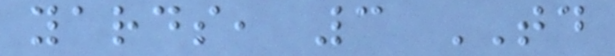yards, 3 TD
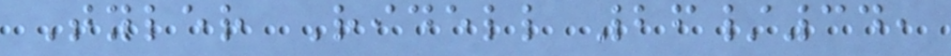Tyler Ridell 26/34,
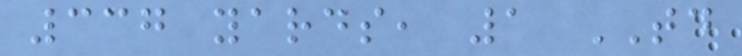337 yards, 1 TD
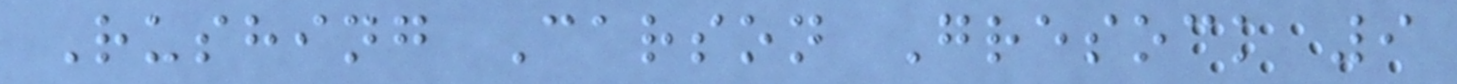Rushing Carson Gresock 9
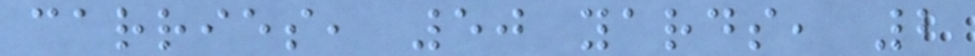carries, 50 yards, 2
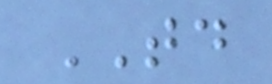TD
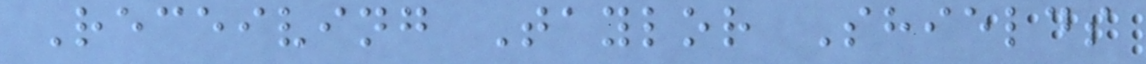Receiving Taylor Shields
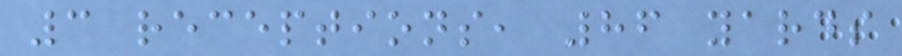3 receptions, 86 yards
